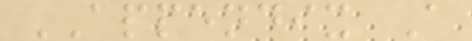APPENDIX A
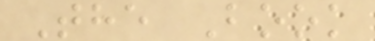The Book
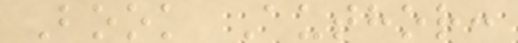Book Author:
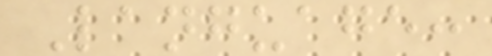Language:
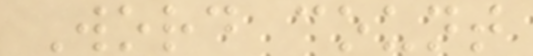Word count
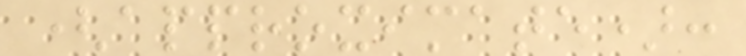(approximate):
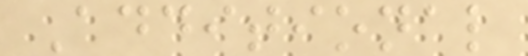Additional
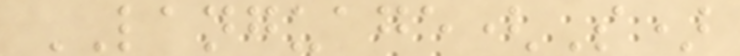LANGUAGE(S)
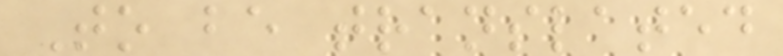To be translated
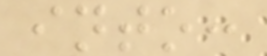into:
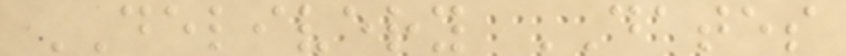DELIVERY DATES
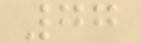77
